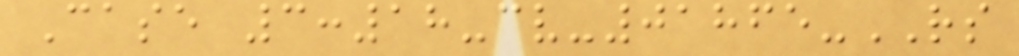Case 3:18-cv-01865-RS
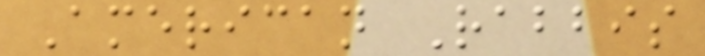American Rabbis
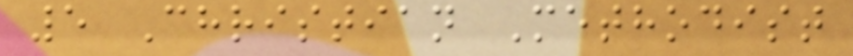5 Christian Methodist
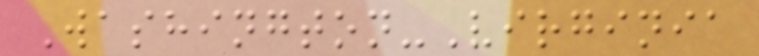Washington-Virginia
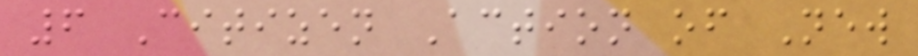6 Citizen Action of New
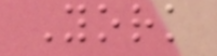York
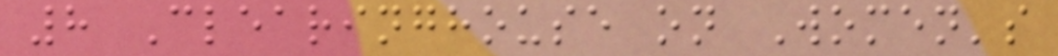8 Clearinghouse on Women's
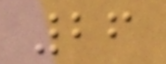26
